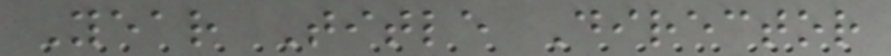Year Title Director
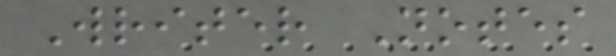Writer Notes
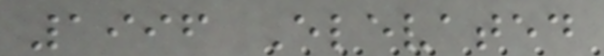1996 Elevated
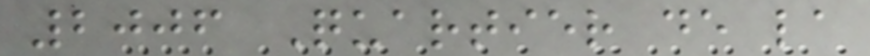2006 Quartier de la
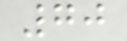70
